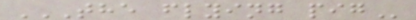THE FLYING PIG
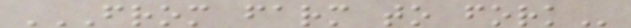FROM FARM TO FORK
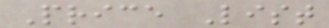Price List
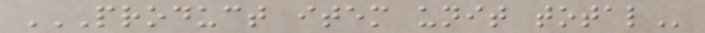PRODUCT ITEM UNIT TOTAL
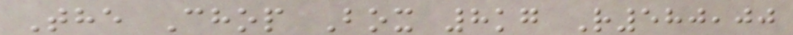The Chop Box 8kg R580,00
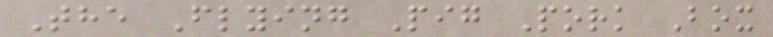The Flying Pig Pork Box
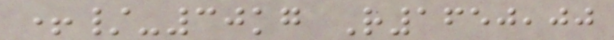+/-30kg R1650,00
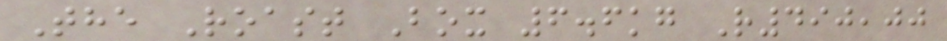The Roast Box 6.6kg R490,00
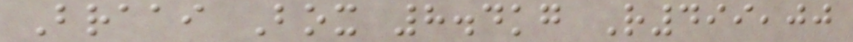Braai Box 8.4kg R499,00
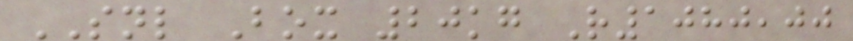SNL Box 20kg R1080,00
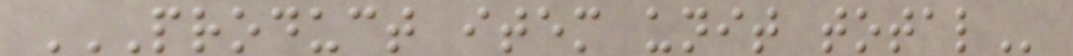PRODUCT ITEM UNIT TOTAL
